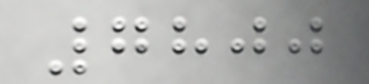7800
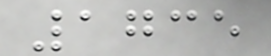1735
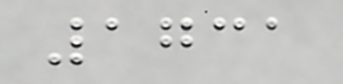1731
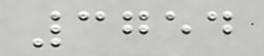3754
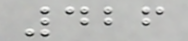426
